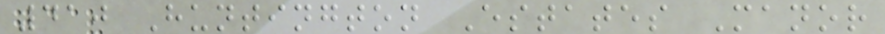410 Huntington Estates Manor
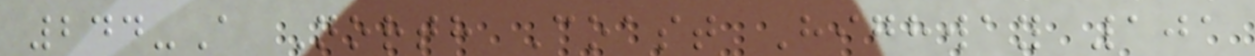244-A North Coast Highway 101
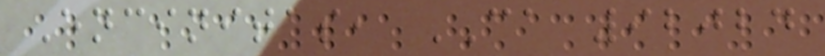Encinitas, CA 92024
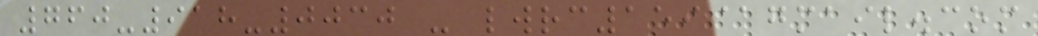760-918-0030 - lwrc159@gmail.com
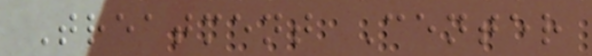Treatment Center
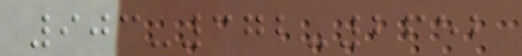903-372-2652
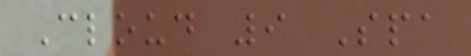Cloud 9 Spa
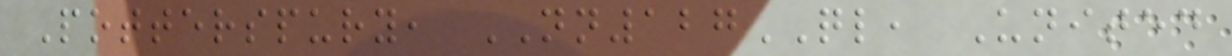Potterspury, NN127QL, United
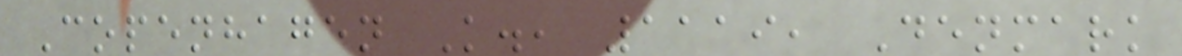Copenhagen K., 1119, Denmark
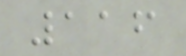116
